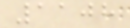1108
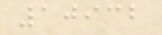10932
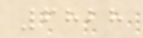6828
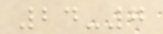24-7
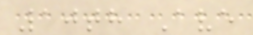10th Ave
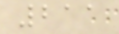211
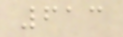613
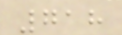718
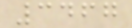3467
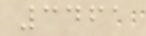3461
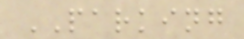PARKING
